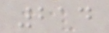214
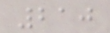210
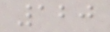120
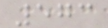573
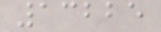13225
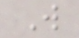W
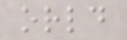orld
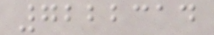7222314
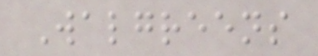Walgreens
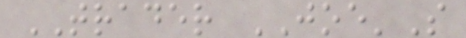TRADER JOE'S
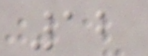12
